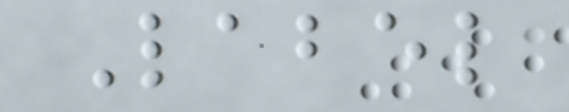Label
